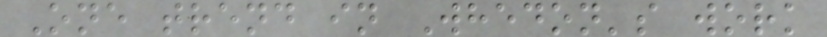One trend in Whedon's work
